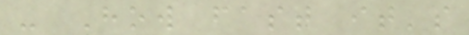- How fast it's
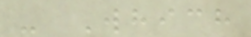- Which
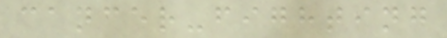cancer-fighting
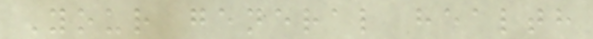Your general health
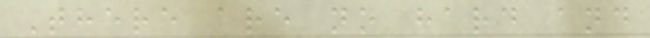There are no hard and
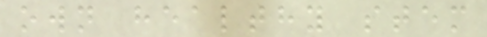own healthy stem
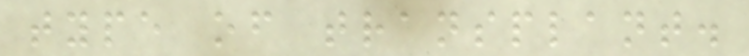type of transplant.
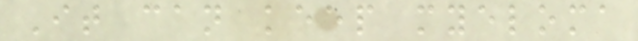It can keep myeloma
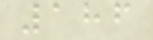186
